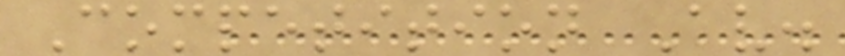Competition Av.
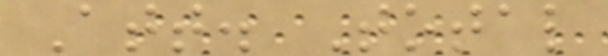Att. Total
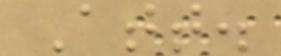Att.
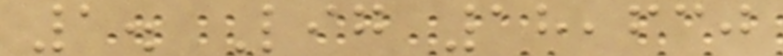1. Lig 18,630
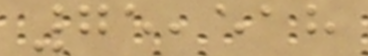75,518
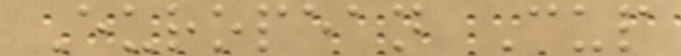European Cup
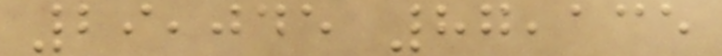29,045 87,135
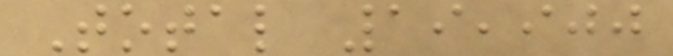Total 19,900
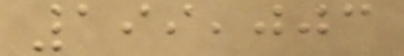199,003
